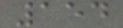154
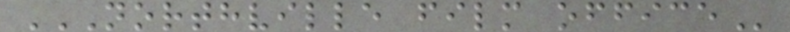NORTHVILLE FILM OFFICE
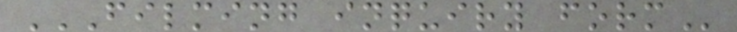FILMING INQUIRY FORM
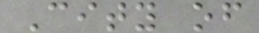City of
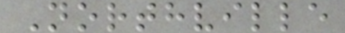Northville
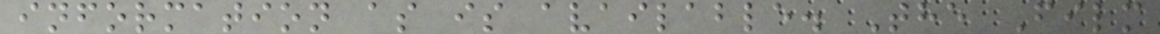information as is available. The Film
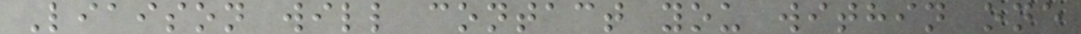Liaison will contact you within one
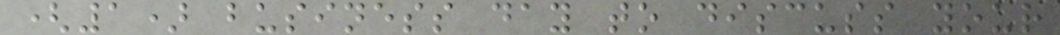(1) business day to discuss your
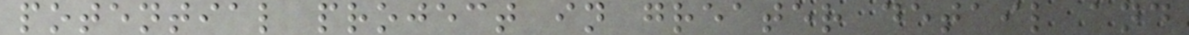potential project in greater detail and
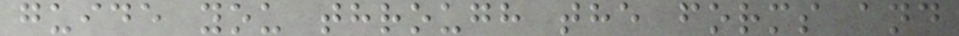guide you through the forms and
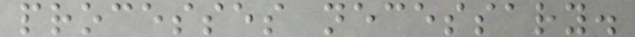processes necessary.
